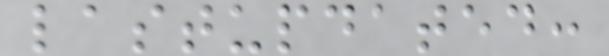lastupdated:
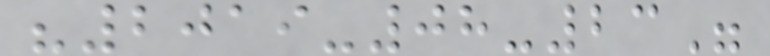"2019-08-23"
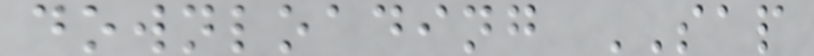downloading SAP
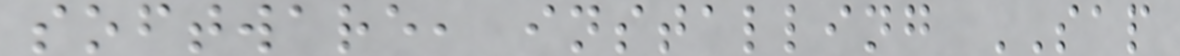software, installing SAP
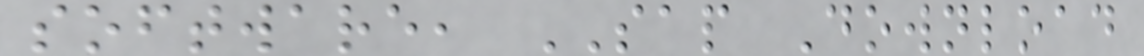software, SAP Download
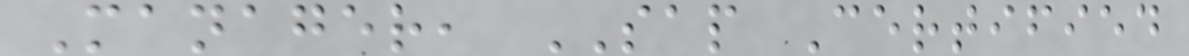Manager, SAP Certified
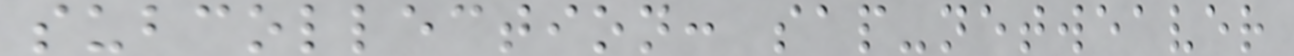subcollection: sap-netweaver
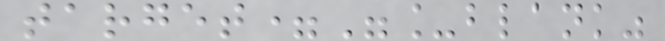target="_blank"
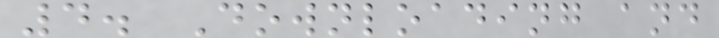4. Downloading and
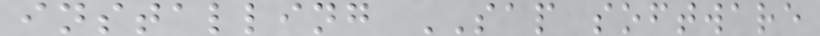installing SAP software
